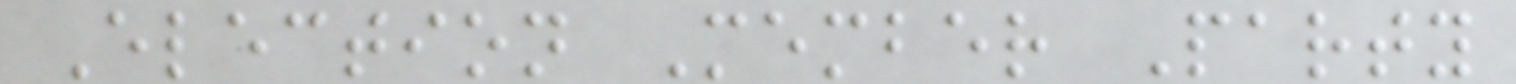Election Member Party
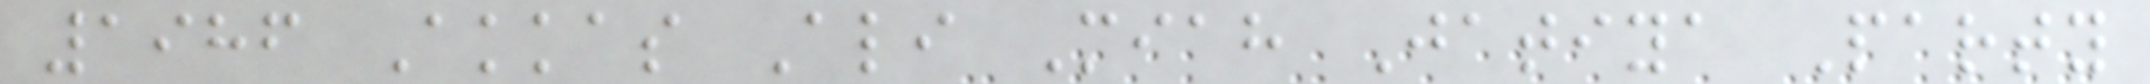1986 Akkas Ali Miah Jatiya Party
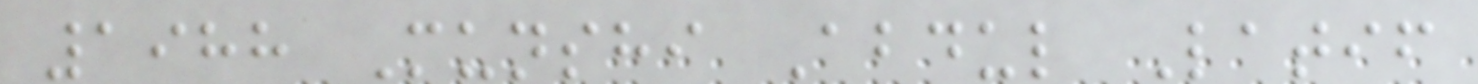1988 Munshi Abdul Latif
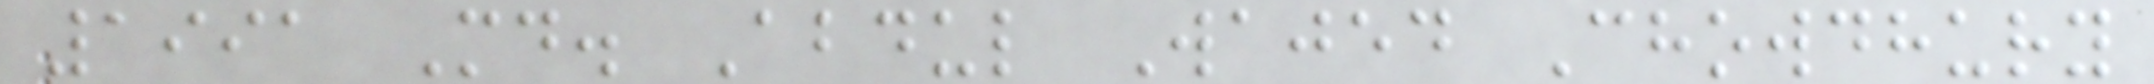1991 Md. Abdul Wajed Chowdhury
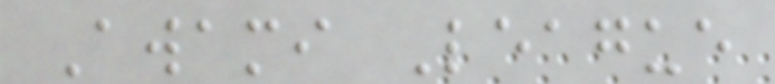Awami League
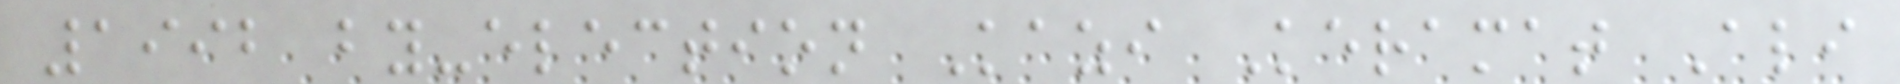1992 by-election Kazi Keramat Ali
